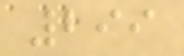299
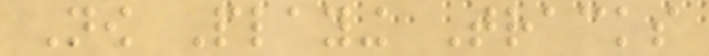Now Playing Tracks
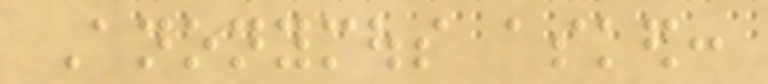Anonymous asked:
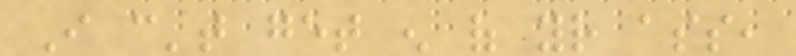I can't get enough of your ass,
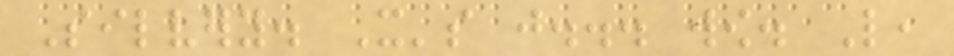Silvery. It's just... wow. Like,
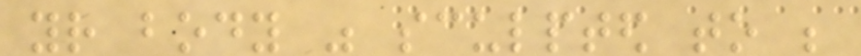your body was sculpted to be
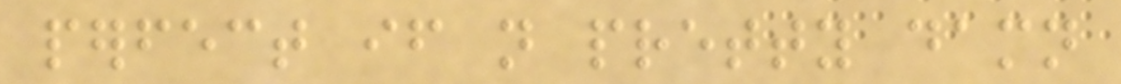perfect if not pretty damn
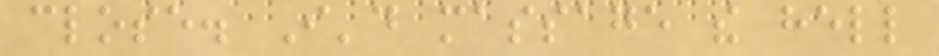close. I'd massage the hell
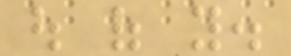out of you.
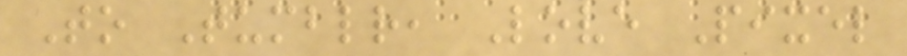To Tumblr, Love Pixel
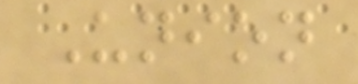Union
